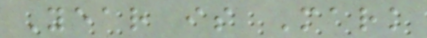Year is Mark
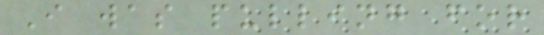I was pulling for
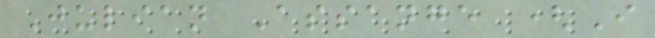Julian Assange (I
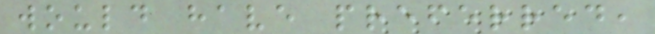would have preferred,
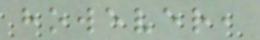however,
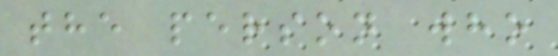the person who
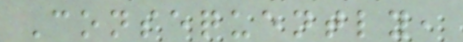Consequently,
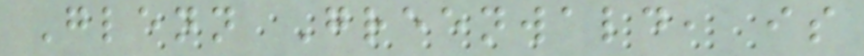Glenn Greenwald, is
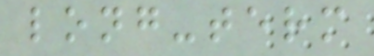long-term
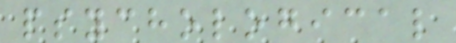psychological
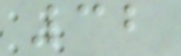32
